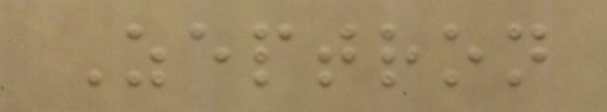Zeptron
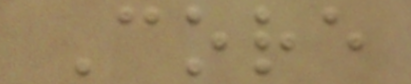Core
